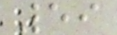59
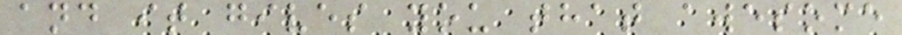and it gives you that awesome
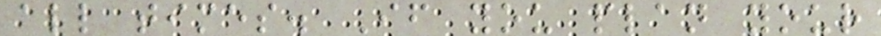all times. If you plan your
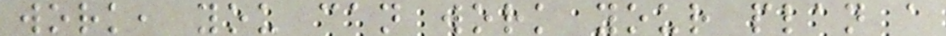work, you can work your plan a
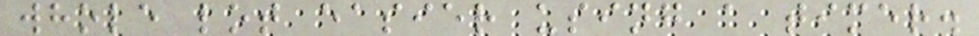whole lot easier using a timer.
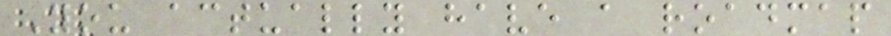You actually have a roadmap
